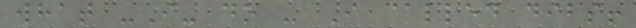what -I- do - I called dibs!
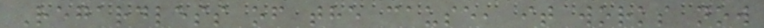Regardless of the cause, it works now
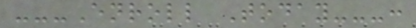---Enroll Today---:
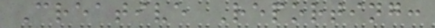Creative Reporting:
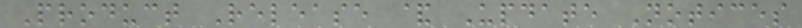Product Release & Update Notices
